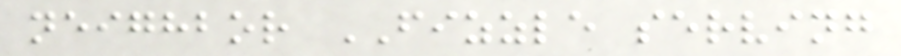neighbor FIZZLE serving
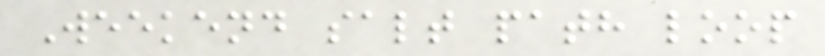Weekend salt path loop
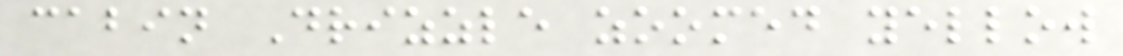cabin Drizzle zoomed yellow
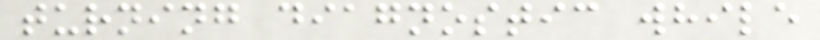turning diagnostic while
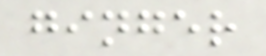ginger
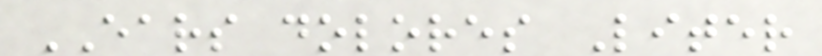EARS dolores Liter
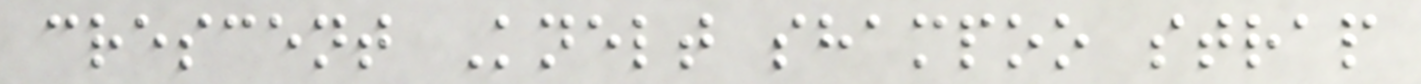crescent Knelt shampoo strap
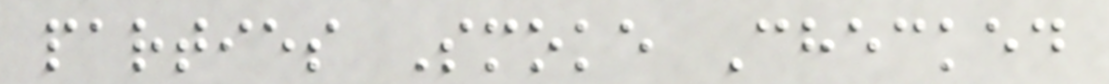parties Smoke Checked
